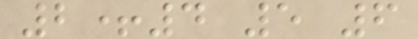2+4 5 6
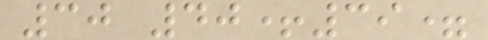30 40+39=
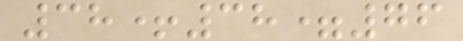38+38=76
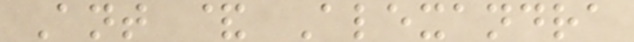Ant & Alexandra
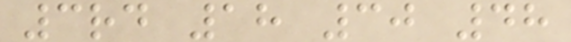3rd 18 30 48
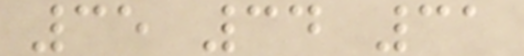35 34 31
